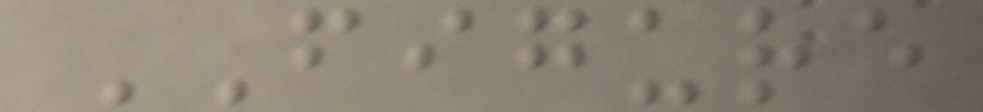FIGURE
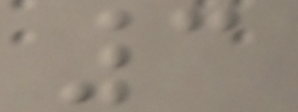3
